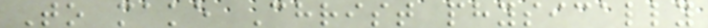To make Christ physically
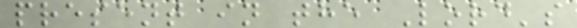present in the Lord's
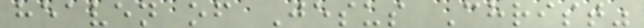heaven of Jesus Christ"
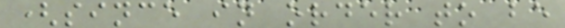(since in order to be
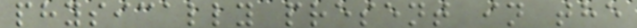physically present in the
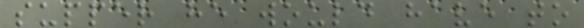supper he would have to
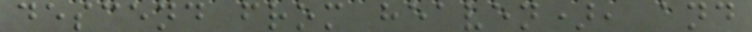descend from heaven), and
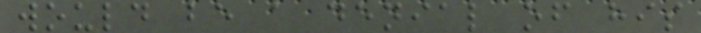would be a denial of his
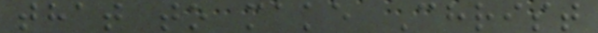that to make Christ
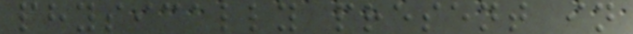physically present in
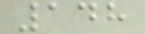148
